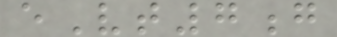eVt7g
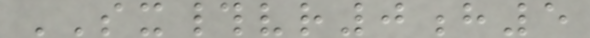SX#vr0h5
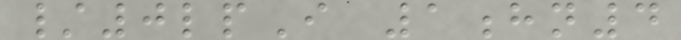/0lpI 1hn4
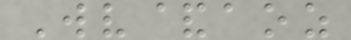Wv&aoz
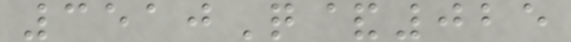3510Q&025
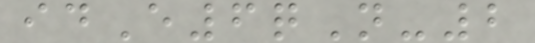idE6qN-2
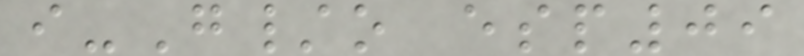i-G/o esp09
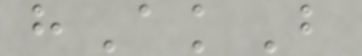hAkB
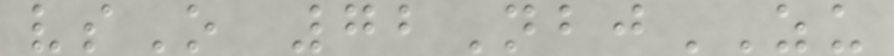vsO 72NbjZU
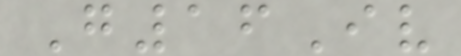G16Iv
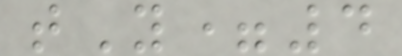tY=4
